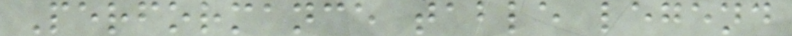Performance table legend
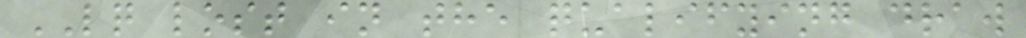LQ lost in the qualifying draw
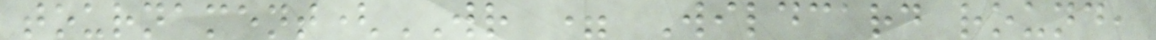tournament(WR = Wildcard round,
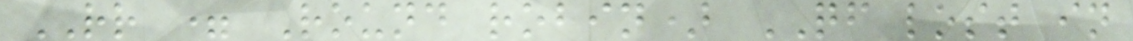RR = Round robin) QF lost in
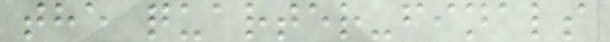the quarter-finals
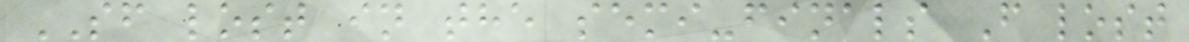SF lost in the semi-finals F lost
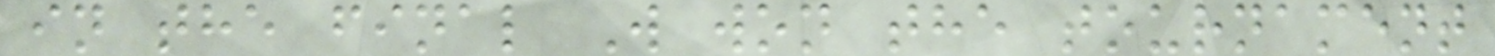in the final W won the tournament
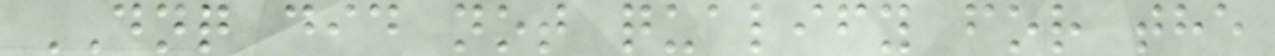DNQ did not qualify for the
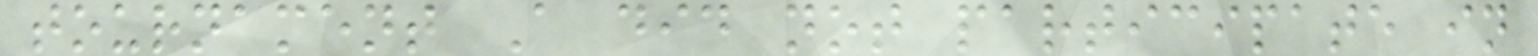tournament A did not participate in
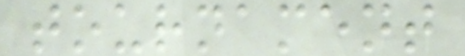tournament
